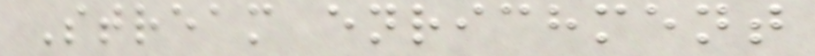Stream enrichment
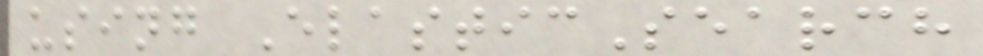using ElasticSearch
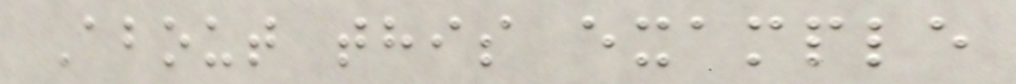About this example
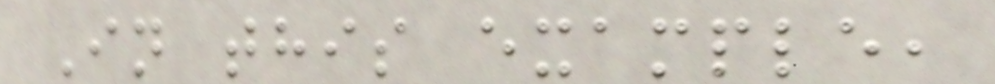In this example,
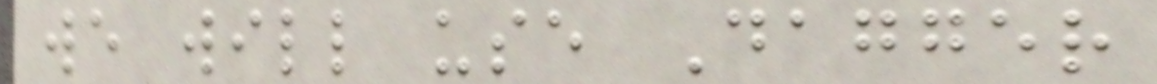we will use Dagger
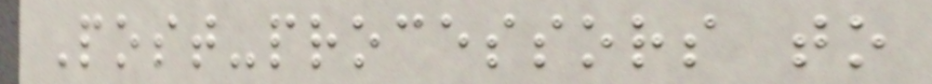Post-processors to
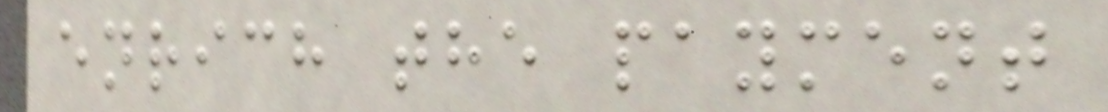enrich the payment
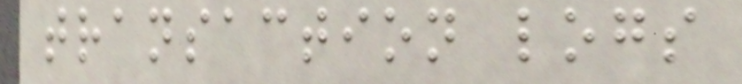transaction logs
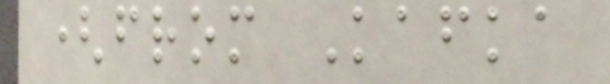(from Kafka
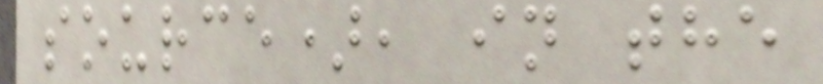source), in the
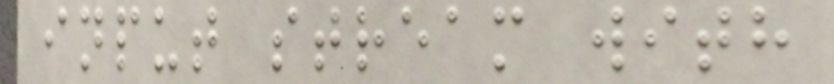input stream with
